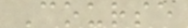Course
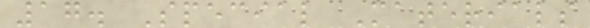17. Special Materials
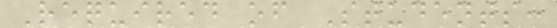Required of Students:
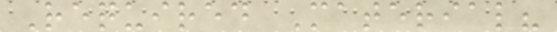Required Material?
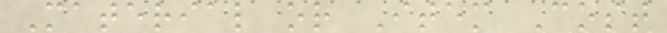Material or Item Cost
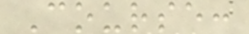Course:
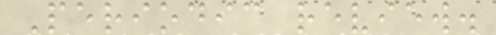Periodic review.
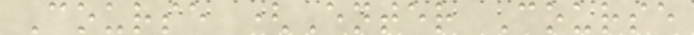Course (Enter Course
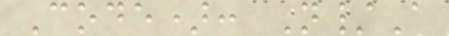Code): N/A
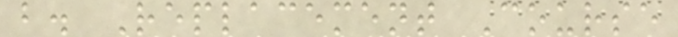b. Replacement Course
